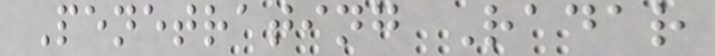Penetrating Radar
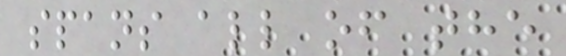spans all of the
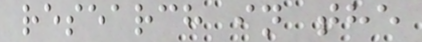research in the
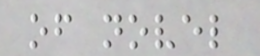of novel
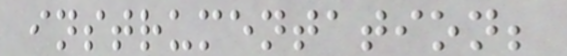instrumentation;
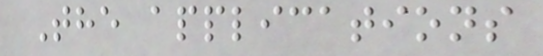The applications
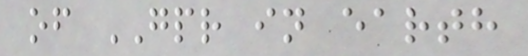of GPR in earth
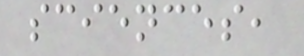sciences,
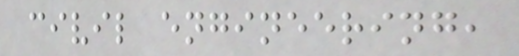civil engineering,
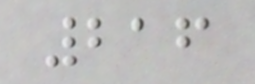216
